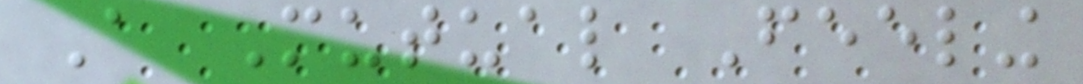A Mutual Feeling
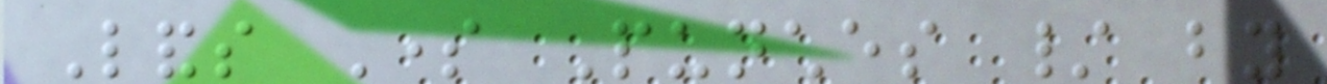Lands Some Punches / by
